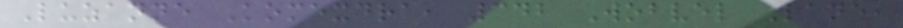Luzanne Komexdra, 342 Wobvel Lane,
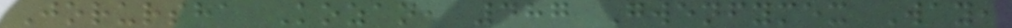Jorursha Kozan, 487 Gwenfymex Way,
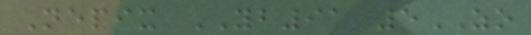Nepix YB91 5ZO
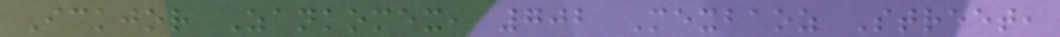Ickjor Zankomex, 702 Mexbaoz Street,
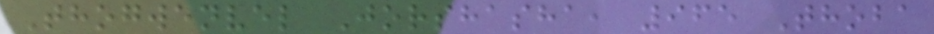Thogwenvel Jorshasha, 965 Thoba
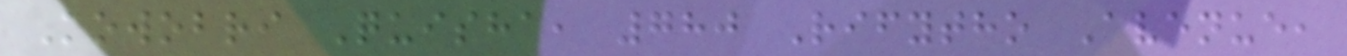Kowobri Quisha, 780 Rifytho Avenue,
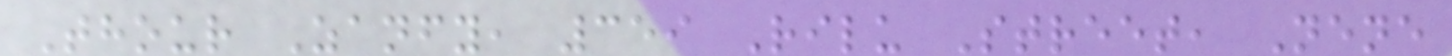Thour Zanfy, 359 Rilu Street, Nene
